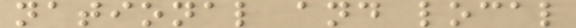national and local
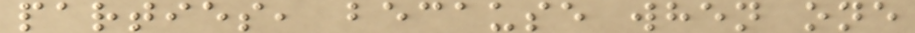parties, because when one
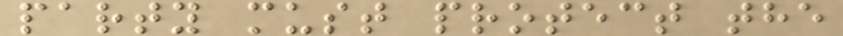party must protect the
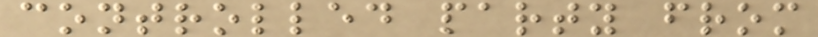controlled party from
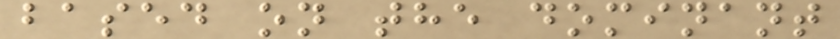based on the dominant
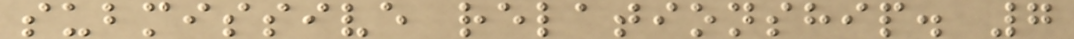submissive relationship. 7
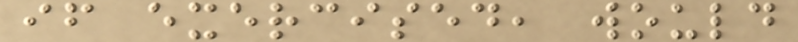if exercised, would
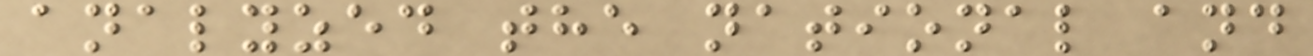analyzed the national and
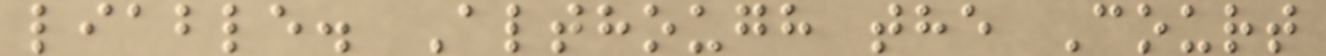liable. Although the Court
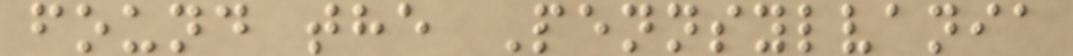found the Pennsylvania
